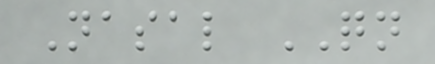Nasal QN
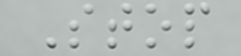Stop
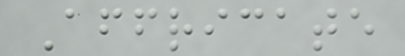Affricate
